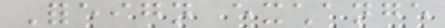Foreign exchange
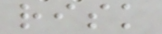risk
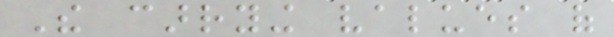The carrying values of
